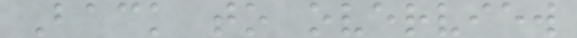Back to overview
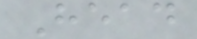Head
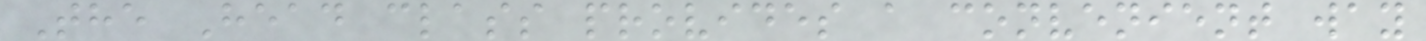The Head class provides a convenient way
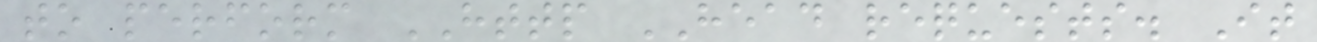to perform HTTP HEAD requests. It
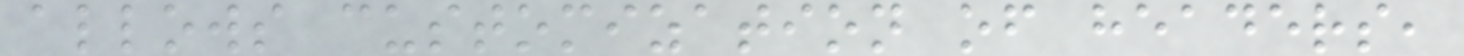allows customization of headers,
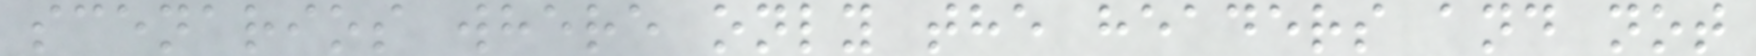scenarios where only the headers and not
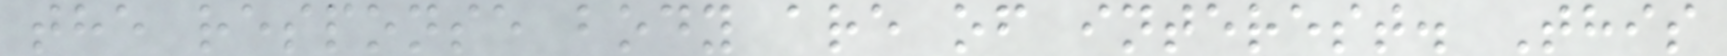the response body are of interest. This
